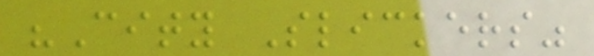"City Slickers"
